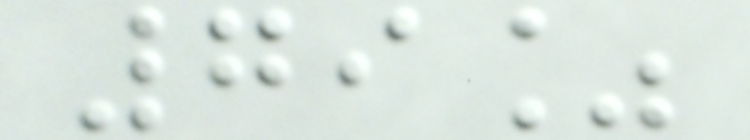79%
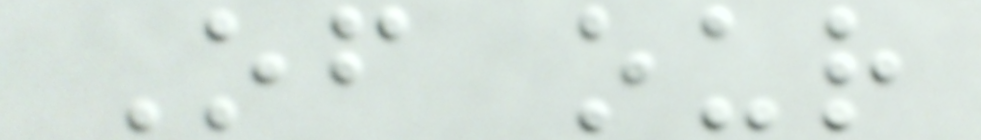Of our
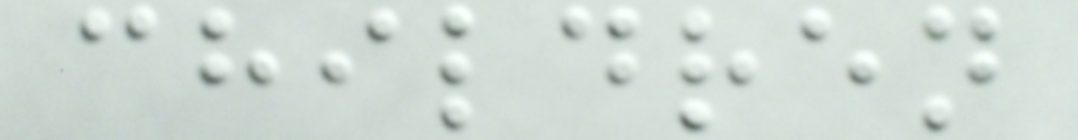children
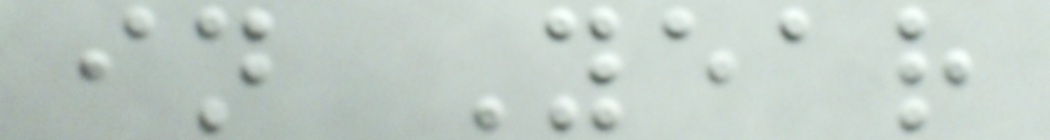in Year
